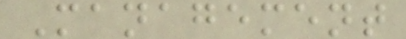Management
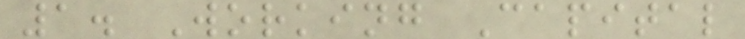1. Working Capital
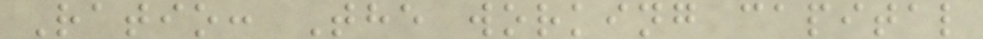Ratio: The working capital
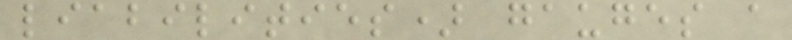liabilities) gauges a
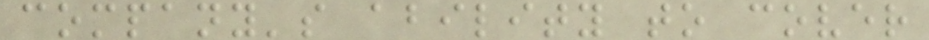company's ability to cover
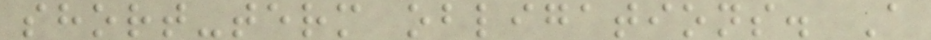short-term obligations. A
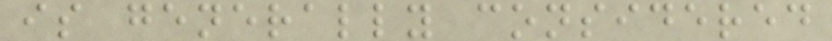is generally considered
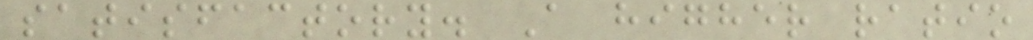satisfactory. A higher ratio
